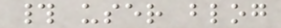# user blog
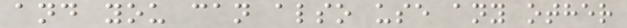and you can also use any other
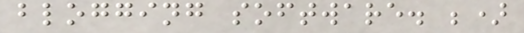blogging software. ;)
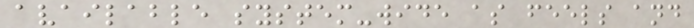available system-wide as feels and
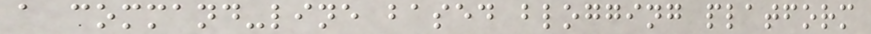a command-line based blogging platform
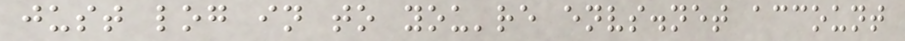just log in to you're envs.net account
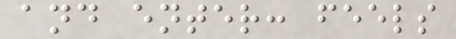and enter: feels
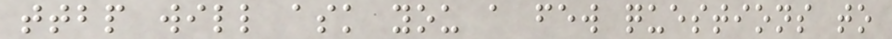ttbp will ask you a few questions to
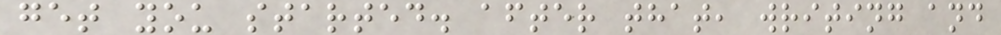get you started. after that, writing and
